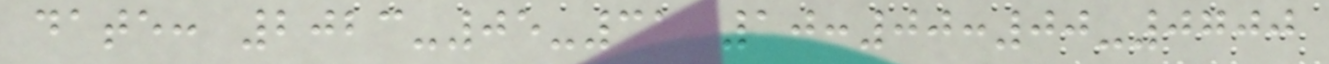date: 2023-05-31 10:00:00-0700
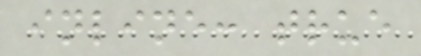inline: true
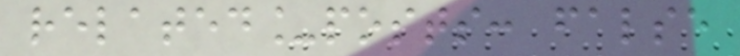related_posts: false
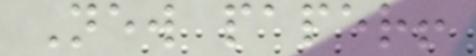New paper!
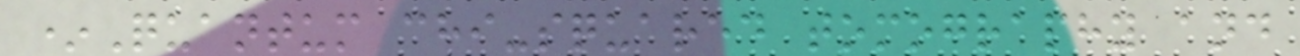*Quantum chi-squared tomography and
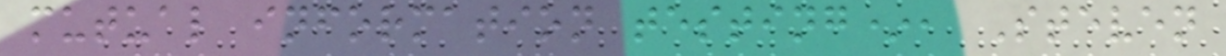mutual information testing*, Steven
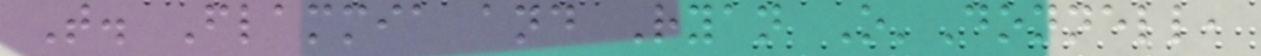T. Flammia and Ryan O'Donnell,
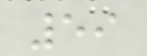59
